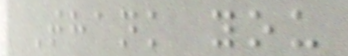Thank you
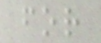for
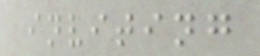inviting
